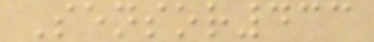Sensor433
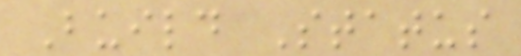Build Status
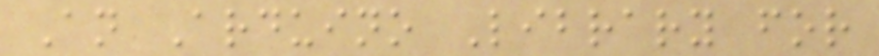An Arduino Library for
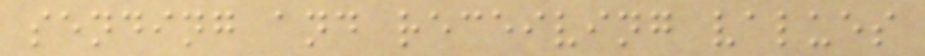sending and receiving values
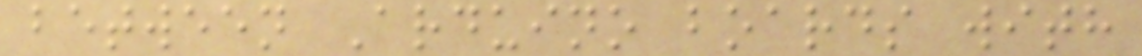between Arduino boards with
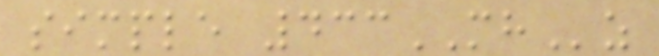simple 433MHz
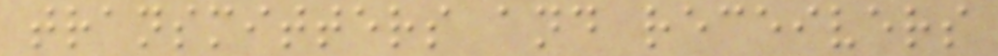transmitters and receivers
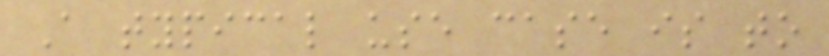A typical use case is to
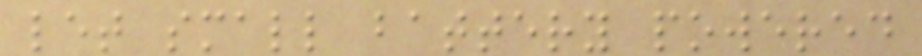let small battery powered
